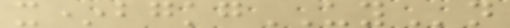x*bgkgUYn
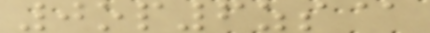0op6zs@
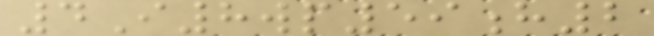4I8wp59h2
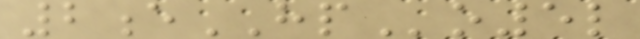2eHPo5l
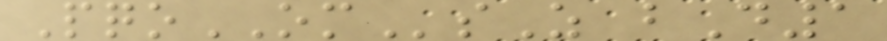PqoOMsZ bD1
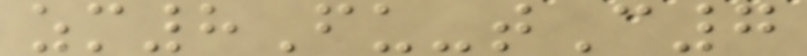zm8Fu-tC7
